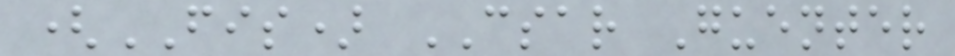(FIS) CSAR Guenter
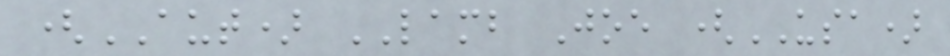(AUT) LAMB Joe (USA)
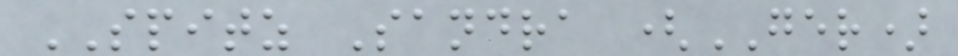SPITZ Sandra (GER)
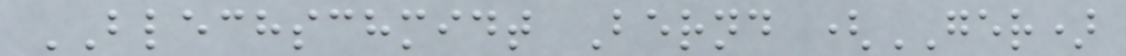BLECHSCHMIDT Bernd (GER)
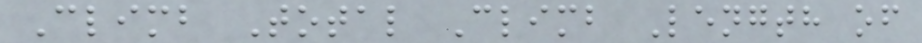Climb Total Climb Length of
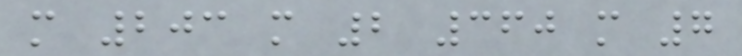m 203 m 2 360 m 7
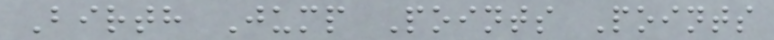Birth Jump Points Points
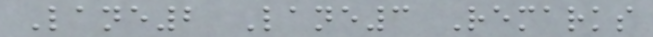Lane2 Lane3 Remarks
